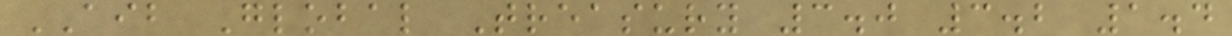AIB Global Treasury 3.0 3.2 1.4
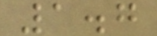1.7
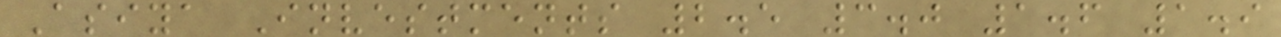Asiya Investments 2.5 3.0 1.6 1.9
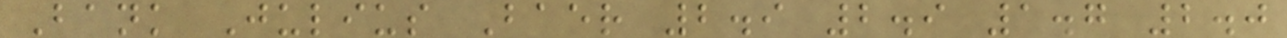Bank Julius Baer 2.9 2.9 1.7 2.0
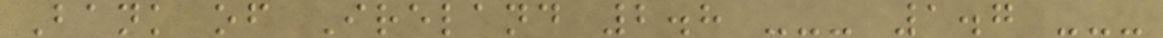Bank of Ireland 2.8 --- 1.7 ---
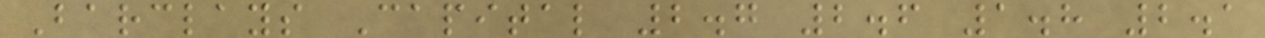Barclays Capital 2.7 2.6 1.8 2.1
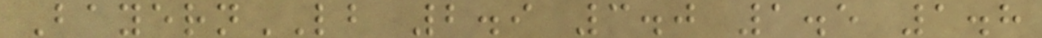BayernLB 2.9 3.0 1.5 1.8
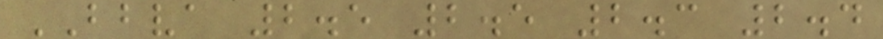BBVA 2.5 2.5 2.3 2.4
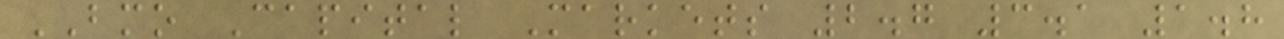BMO Capital Markets 2.7 3.1 1.8
